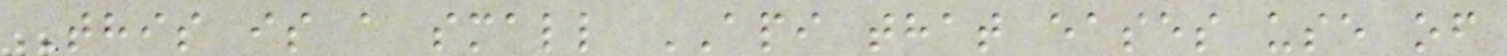This is a small API that eases use of
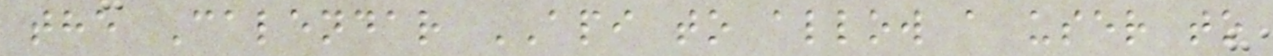the Calendar API to allow a user to
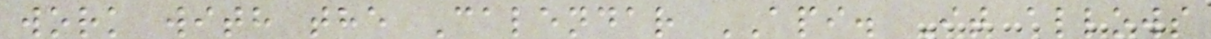work with the Calendar API. It allows
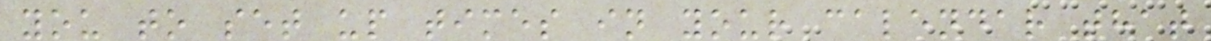you to set up times in your calendar that
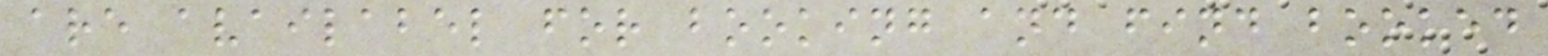are availabel for booking and find booked
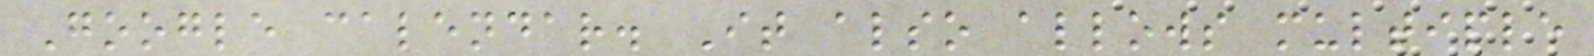Google calendar. It also allows multiple
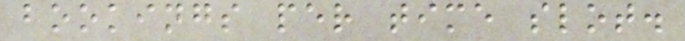bookings per time slot.
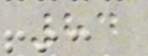84
